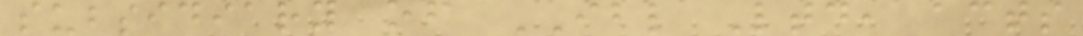subsidiary of IBL Ltd, acts
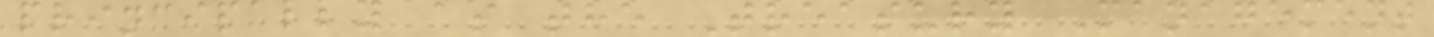principally as the Treasury Management
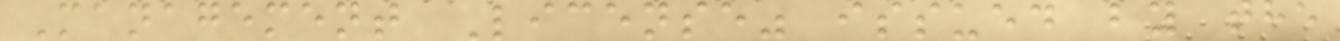Management License" issued by the
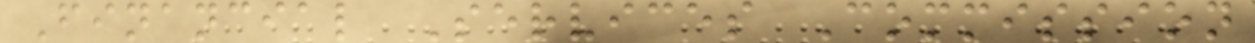Financial Services Commission
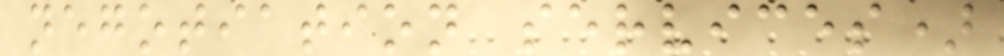negotiation services)
